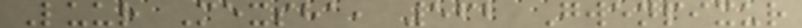Luur Mexsha, 562 Gwenpixur
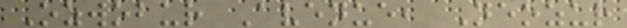Ozwobur Avenue, Neozur
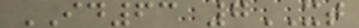ID63 7XT
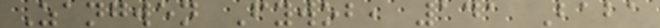Zangwen Fywob, 141 Baba
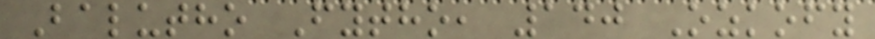Balutho Fytho, 140 Ozkofy
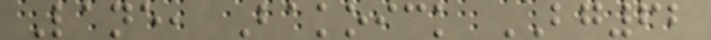Lane, Bakoick BG62
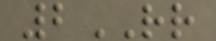2RR
